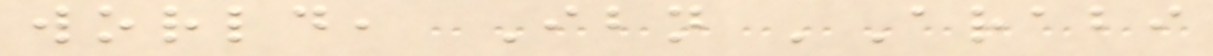world, Ibn 'Arabi
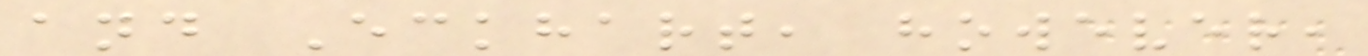and Eckhart, however,
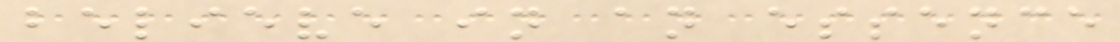believe in an essence
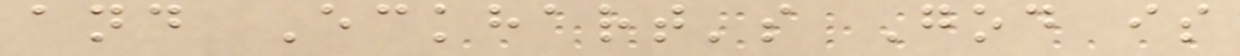and Eckhart's God is
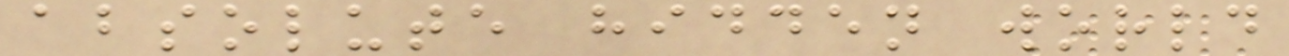absolute hidden world
